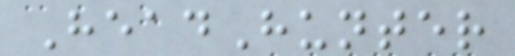HeadHunter
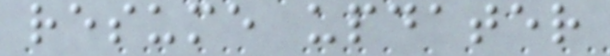resume updater
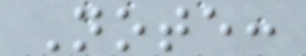Note:
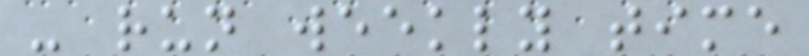- run weekly time
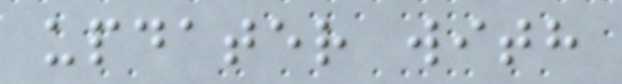updater with
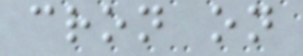cron on
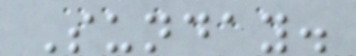Sunday.
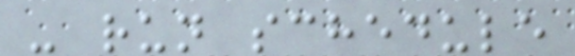- run schedule
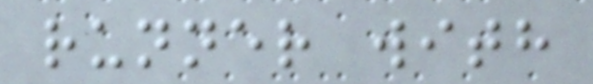runner with
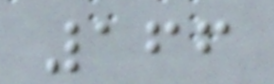166
